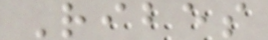Ribes
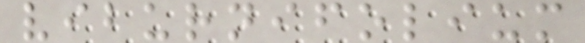viburnifolium
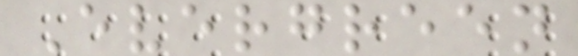Evergreen
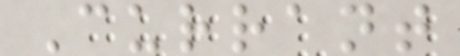Currant
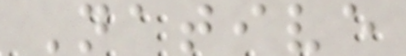Native
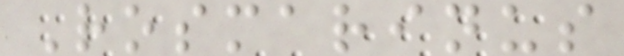Rosmarinus
